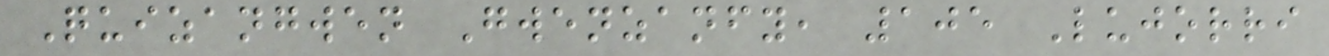Quizangwen Gwenzanfy, 105 Lujorri
